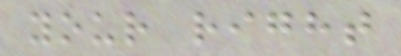your right
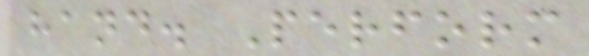hand. Perform
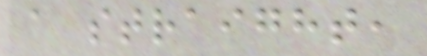a straight,
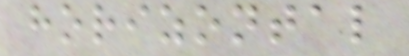horizontal
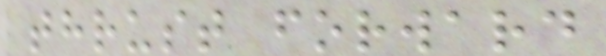thrust forward
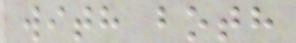with both
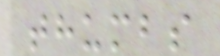thumbs
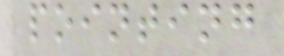pointing
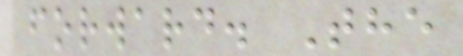forward. The
